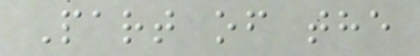Part of the
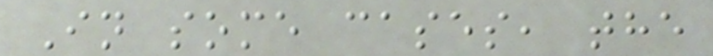In some cases, the
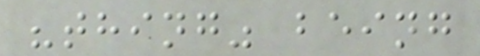"thing" being
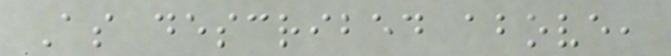As described above,
